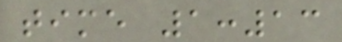time 1:13
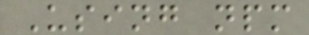Using npm
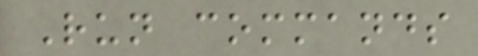Run commands
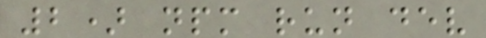2) npm run dev
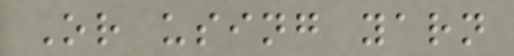Or using yarn
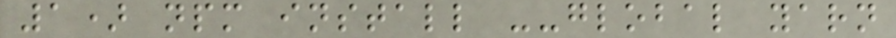1) npm install --global yarn
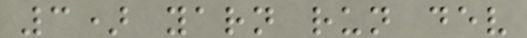3) yarn run dev
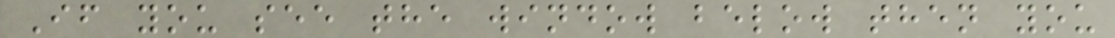If you see the window below then you
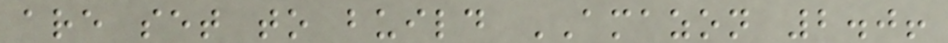are set to build AMAZON 2.0!
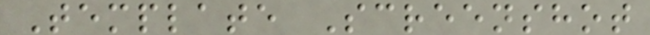Template Screenshot
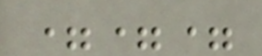===
